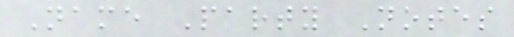Name Party Notes
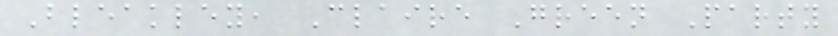Bleakley, Claire Green Party
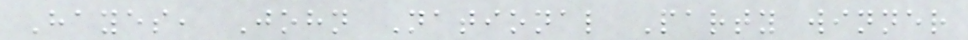Hayes, John National Party winner
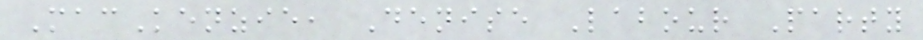MacKenzie, Denise Labour Party
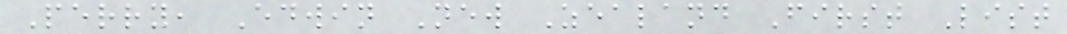Perry, Edwin New Zealand First List
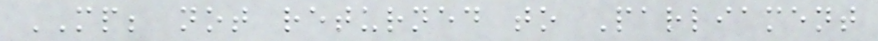MP; not returned to Parliament
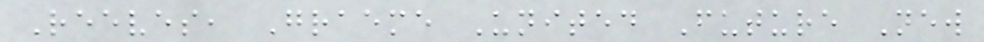Reeves, Graeme United Future New
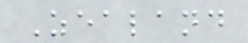Zealand
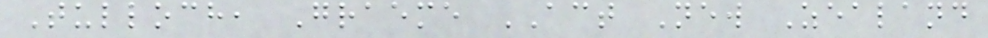Tulloch, Graeme ACT New Zealand
